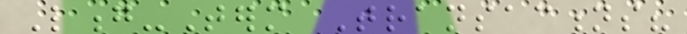Long-Term Transactions?
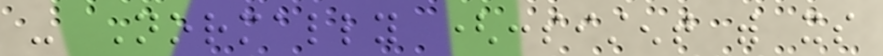- Normally (consistent with its
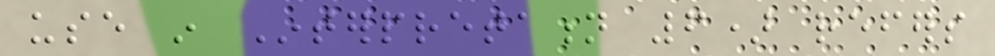use in Interpretation 6) refers
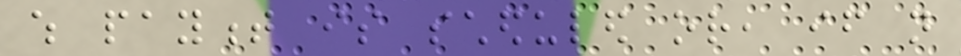which payment is scheduled or, if not
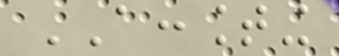ACCOUNTING
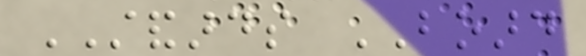STANDARDS BOARD
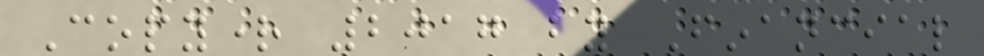Copyright 2017 by Financial
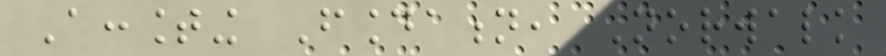Accounting Foundation, Norwalk
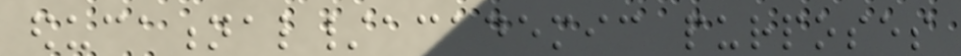educational/academic purposes
